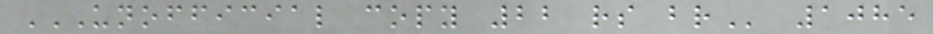UNOFFICIAL COPY 22 RS BR 1085
